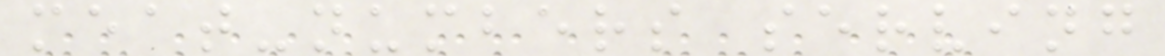meat-numbers serving
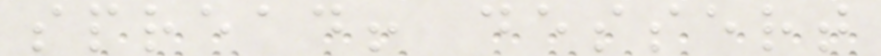spread! dessert
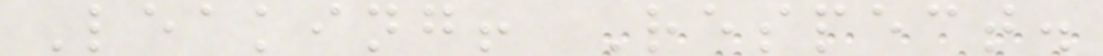Leaking! Respect.
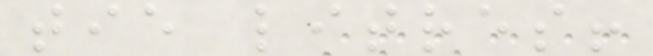tie litres!
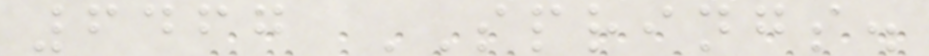6467 SPRINGS.
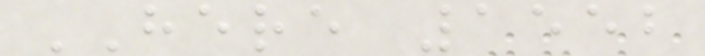HERE 1552
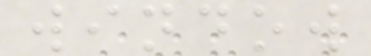window
